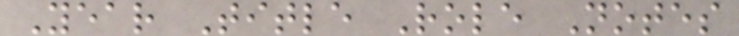Year Title Role Notes
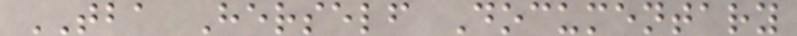TBA Herself Documentary
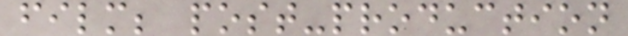film; post-production
